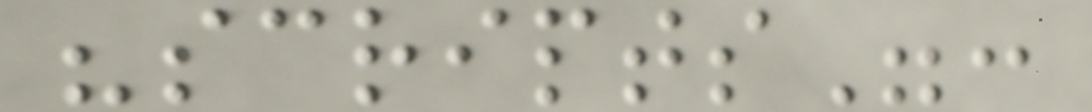"scripts":
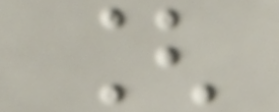[
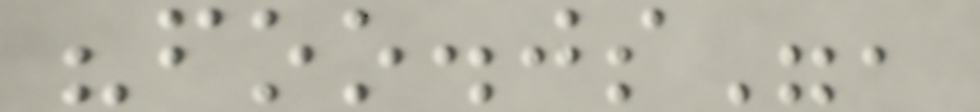"foo.js",
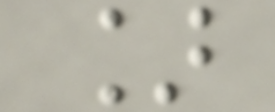]
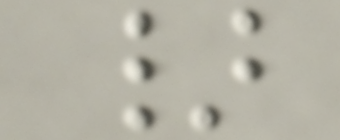}
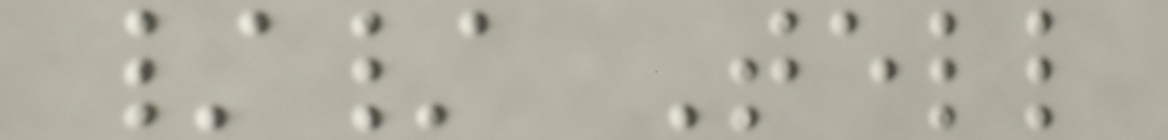// Tell
